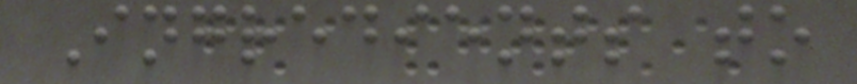Ingredients to
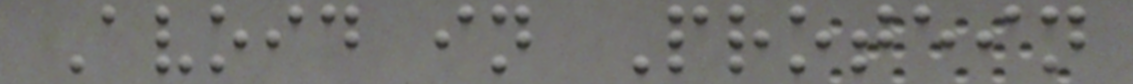Avoid in Protein
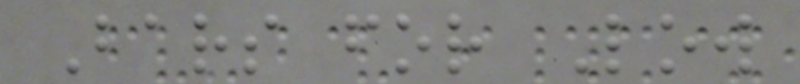Bars for Low
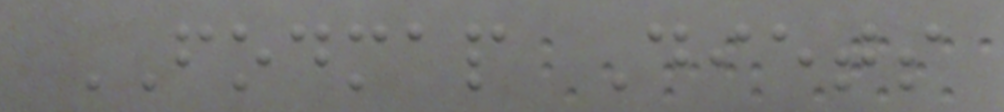FODMAP Diets
